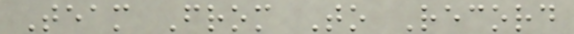Team From To Record
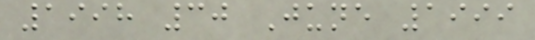1998 30 June 1999
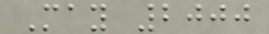May 2000
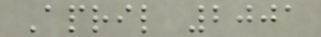April 2001
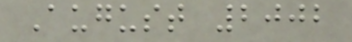August 2002
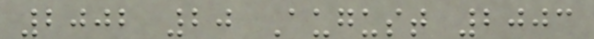2002 20 August 2003
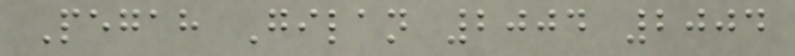Pegah Gilan 2004 2004
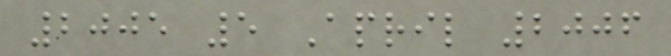2005 5 April 2006
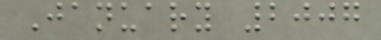January 2007
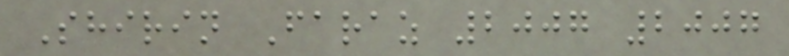Shirin Faraz 2007 2007
